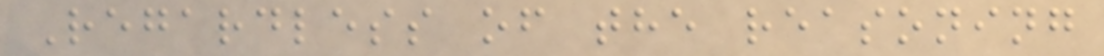Regardless of the reasoning
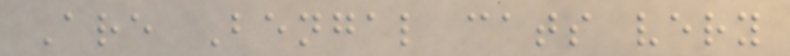Are Bengal cats very
